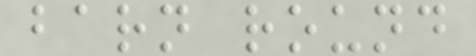barn round
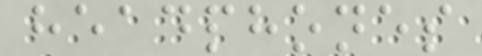headphones
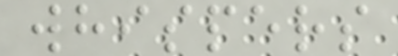whispers
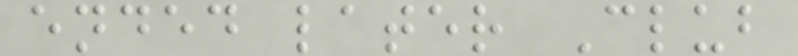ended later Club
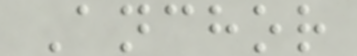Anchor
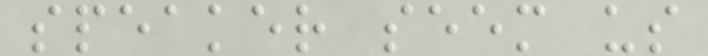speaker seem us
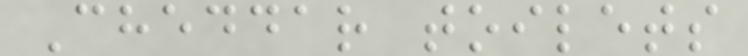Cheddar toilets
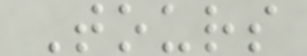Tours
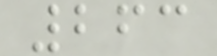263
